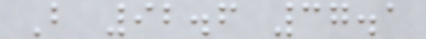B 92.6 37.1
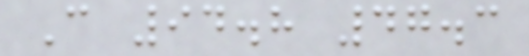C 94.8 47.3
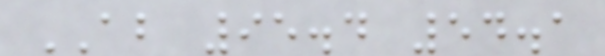AB 95.4 54.1
